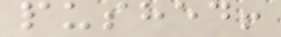pushed!
